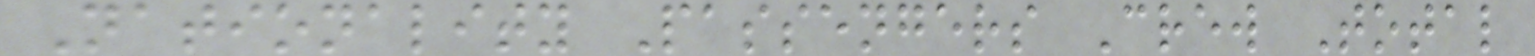Nationality Passengers Crew Total
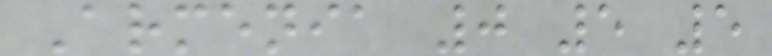Armenia 0 5 5
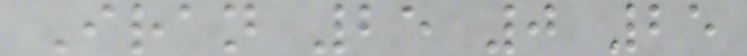Iran 25 0 25
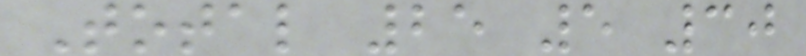Total 25 5 30
